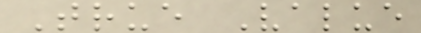True Value
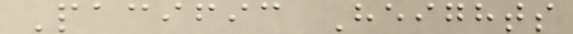Pacific Heights
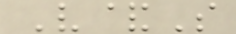V&S
